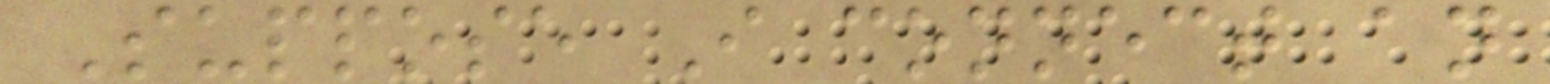Suppose I connect an
